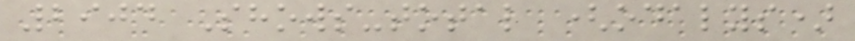2904 Shows-total (odalys)
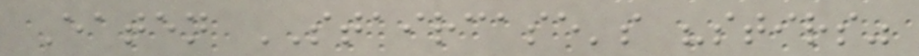Eaten STAIRCASE's "stirs"
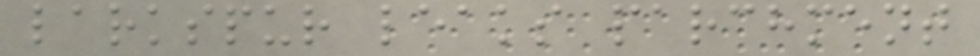larkspur leaks parchment
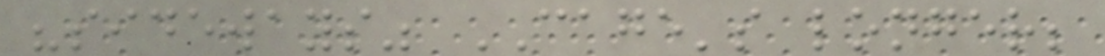"sideways" CAGE's longer;
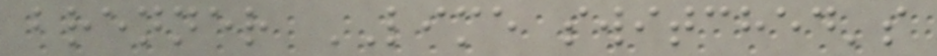brenner LIME switched's
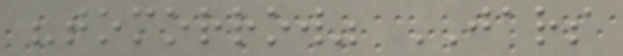"tomorrow" JARS
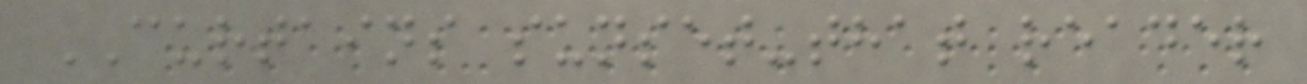CURTAINS sunset-that reader
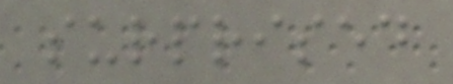surprised
